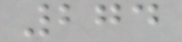274
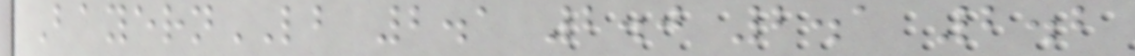BayernLB 2.1 2.0 2.1 2.2
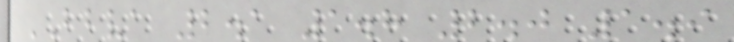BBVA 2.1 1.8 2.0 1.9
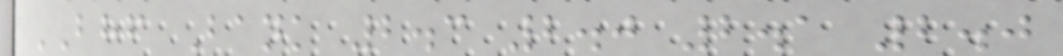BHF Bank 2.3 2.0 2.1 2.0
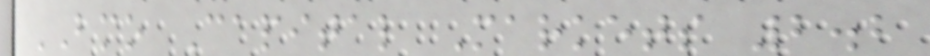BMO Capital Markets 2.2
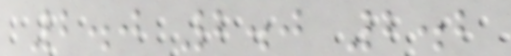2.0 2.0 2.2
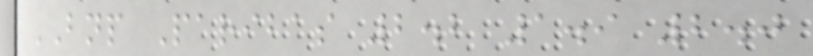BNP Paribas 2.2 1.9 2.0
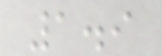1.9
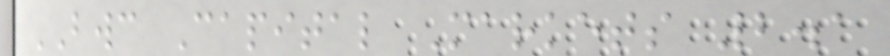BWC Capital Markets 2.1
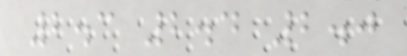2.3 2.4 2.0
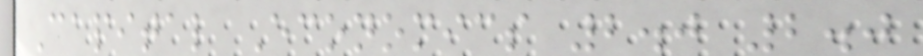Capital Economics 2.0 2.0
